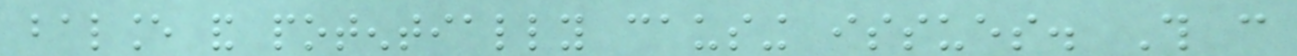balance and potentially causing issues. This can
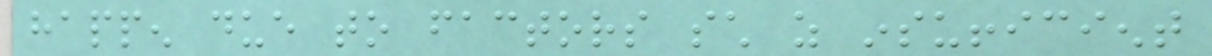happen due to factors such as insufficient
